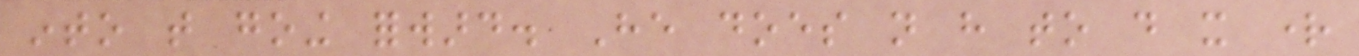into that going forward. He does not have to do it right
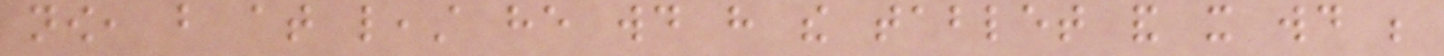now, but at least he would have the tablet and it would be
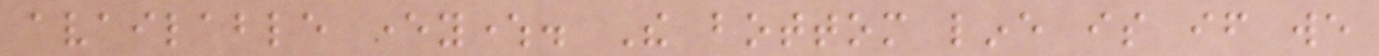available everywhere. The bottom line is if we
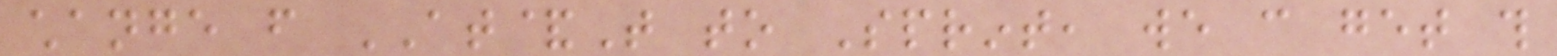change from AT&T to Sprint, we can get this
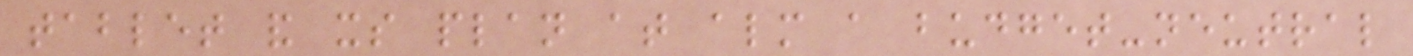tablet and its plan at almost a budget-neutral
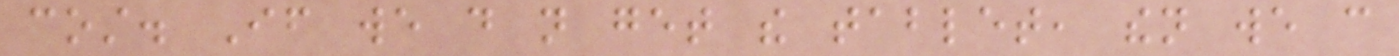cost. If we do not get the tablet, then we can
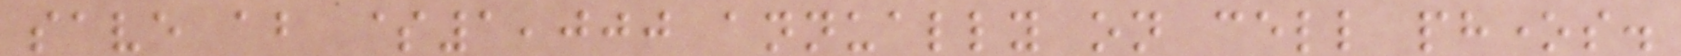save about $1,000 annually on cell phones.
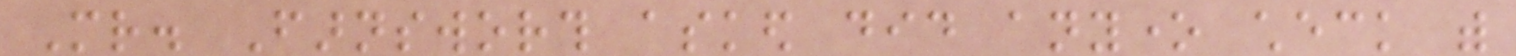Mr. Farnsworth asked did anyone check with
